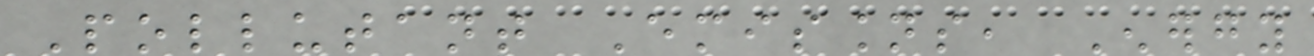Pollutant Emissions, Energy
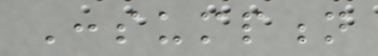Consumption
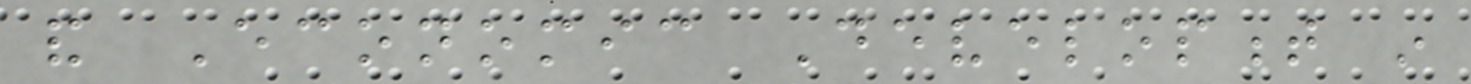and Economic Development in
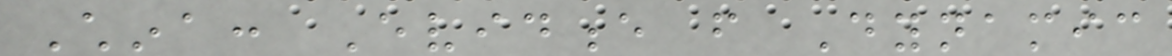China: Evidence from Dynamic
